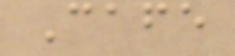Cafe
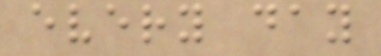every day
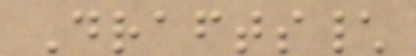Drafts\
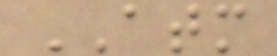ATM
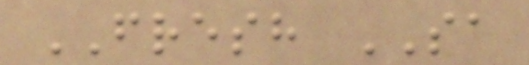FRESH SA
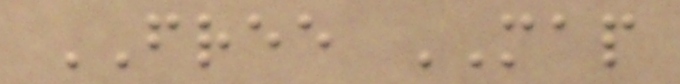FREE MAP
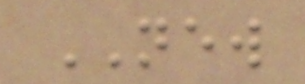NEW
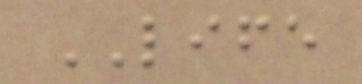LIFE
